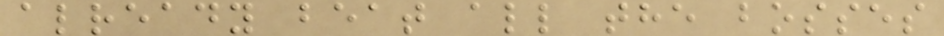already beat all the bosses
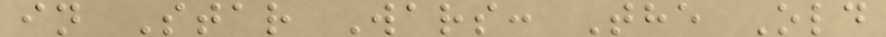in Star Wars: The Old
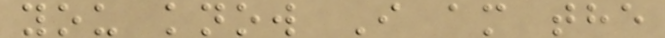you know I am the
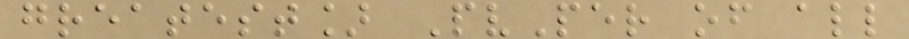greatest] PvPer of all
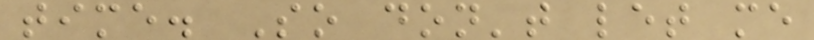time. So don't let me
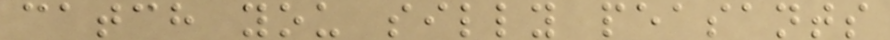catch you silly peasants
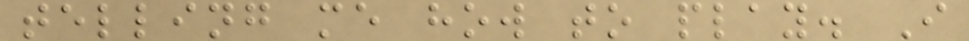telling me how to play. I
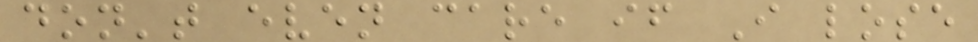don't even care if I lose
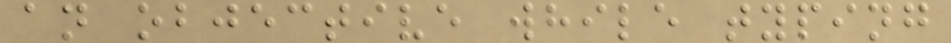an objective while typing
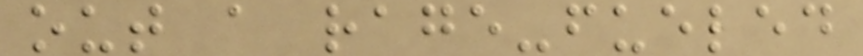out a rage-fueled
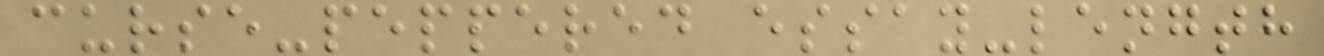curse-peppered essay-length
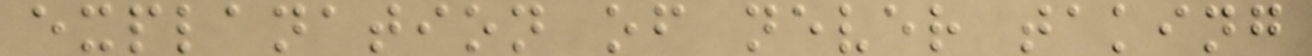explanation of never taking
